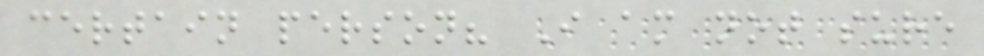certain person? I am not sure
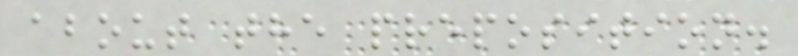about the preposition.
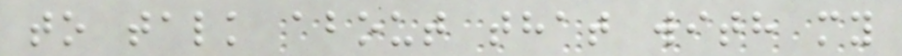to talk about that with my
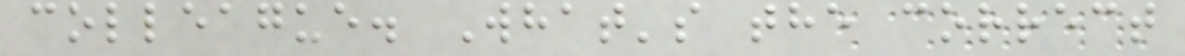colleague. What's the correct
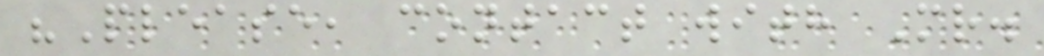"Please, contact with Mr.
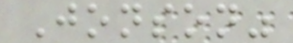Jonson"
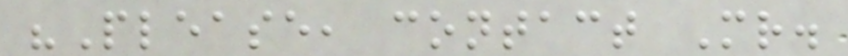"Please, contact Mr.
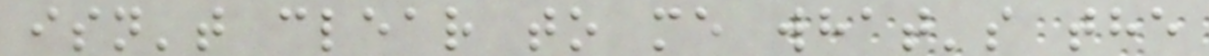isn't clear to me what's the
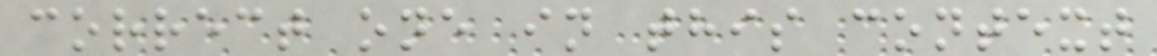correct one in this context
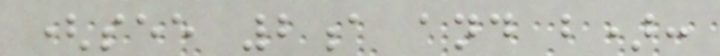(see 2a and b):
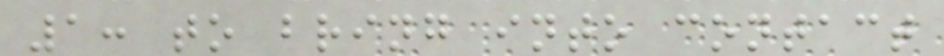1: to bring into contact
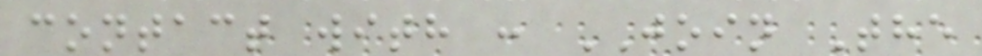contact with : JOIN The
